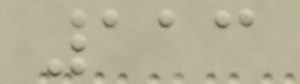113
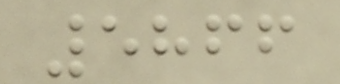5866
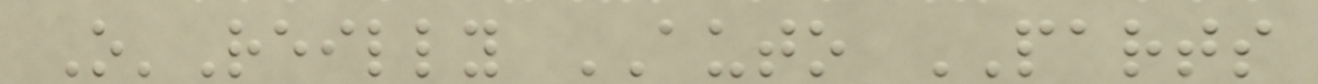O'Reilly AUTO PARTS
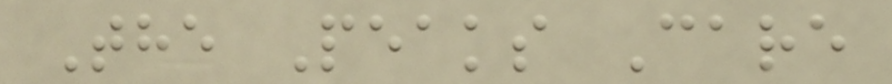The Peaks Care
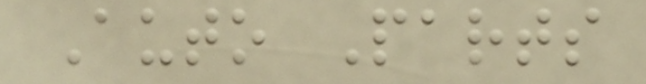Auto Parts
